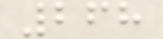268
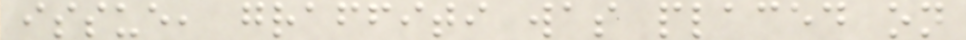issue, graffiti was placed on
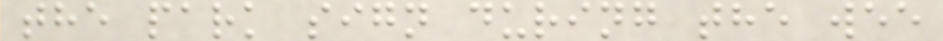the park sign during the wee
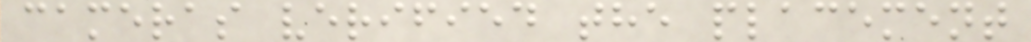cameras verified the placement
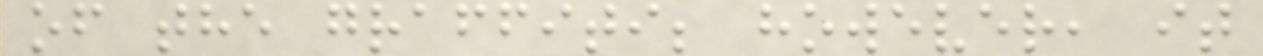of the graffiti; however, it
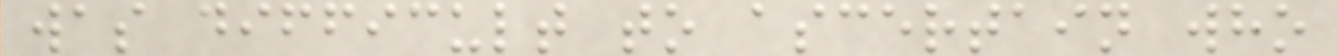was difficult to ascertain who
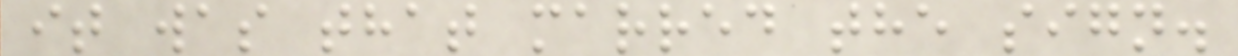it was that marred the sign.
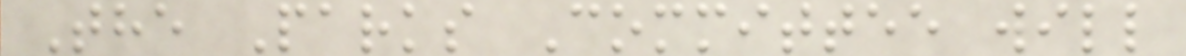The Parks Committee will
